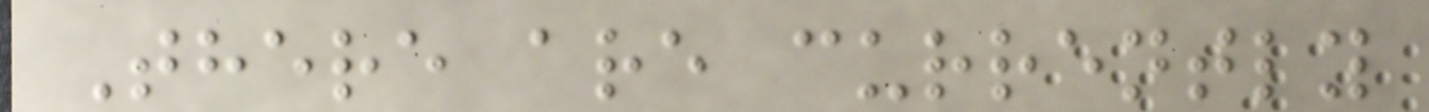There are currently
